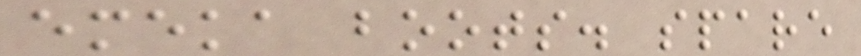emeka boots. spare
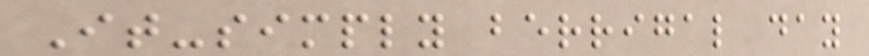It-simply berrigal day
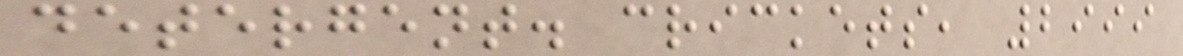detergent. crickets, 2999
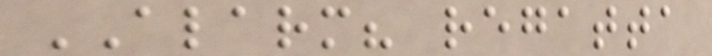ALARM? regatta
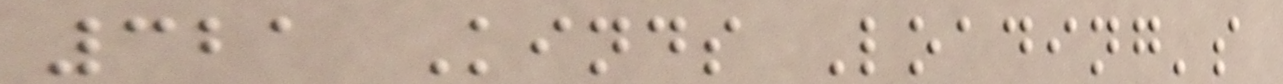321 Kinds Loading's
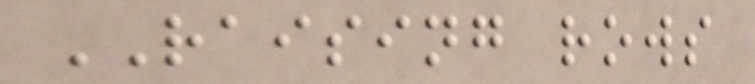RAISING rows
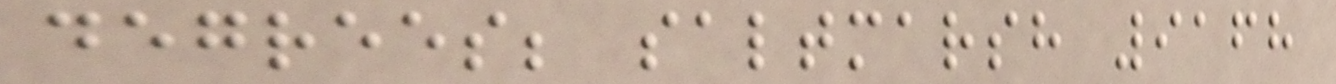degrees; saltmarsh 9168
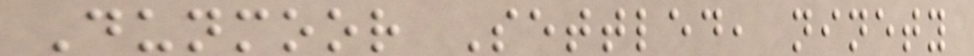Dunmoor Settled, ninety
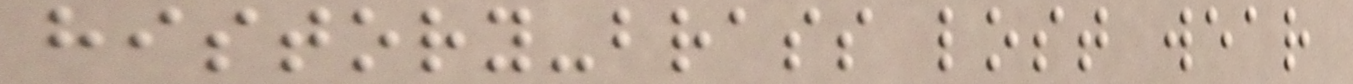history-brass lost wear
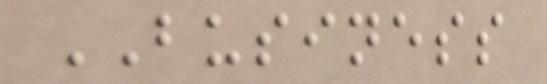BUSINESS
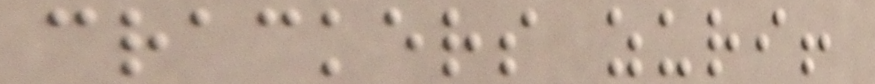crackers zuri!
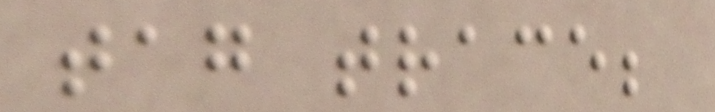tag trace;
